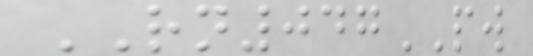RN047PW
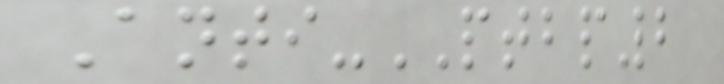Anti-PTBP2
